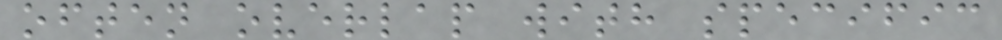often overlap with specific
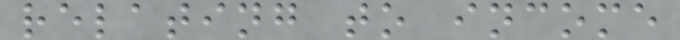relating to income
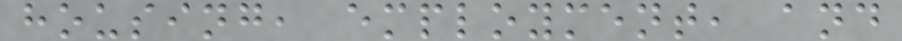housing, employment, and
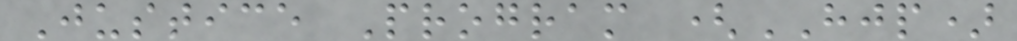Justice Program (HJP)
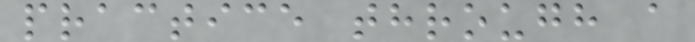practice through a
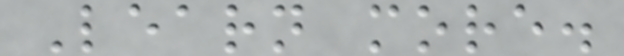Learn more.
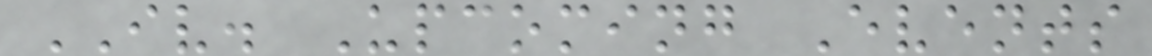IV. Upcoming Events
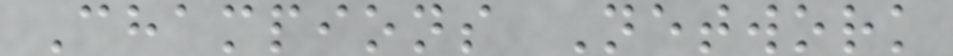Champions Network
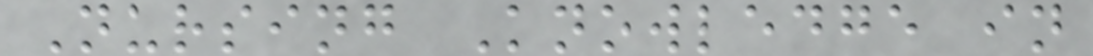Nursing Knowledge in
